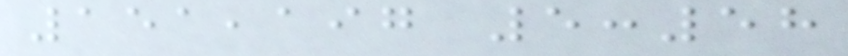151,197 5:58
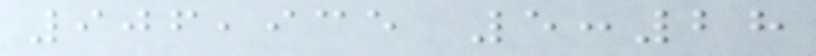906,935 5:28
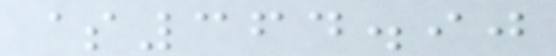$364.90
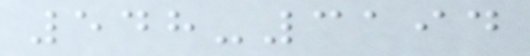548-3194
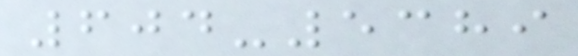604-5389
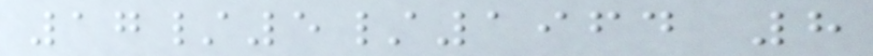17/5/1964 8
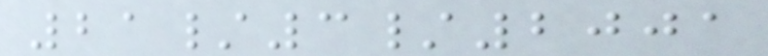21/3/2001
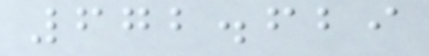672.629
